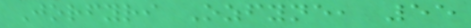Jorfyri Ozfyne, 55
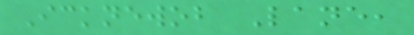Icknewob Lane,
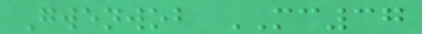Gwenwob MC37
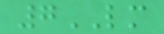7LM
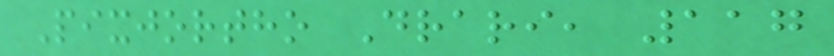Pixjortho Drari, 117
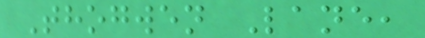Thogwen Lane,
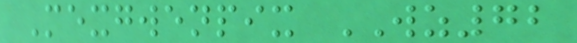Mexgwenpix WZ72
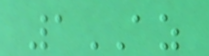1AZ
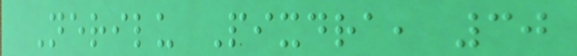Nerilu Pixdra, 30
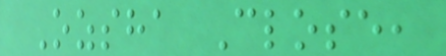Ozsha Close,
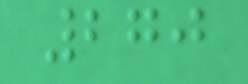270
